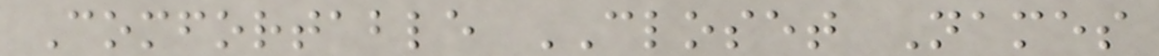Comfortable CLOSET Names
